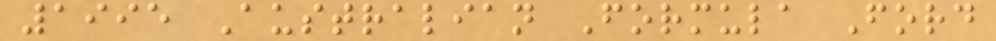1995 Australian Formula Ford
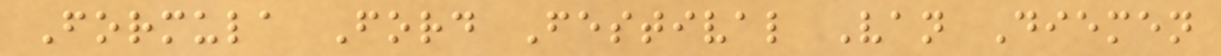Formula Ford Festival Van Diemen
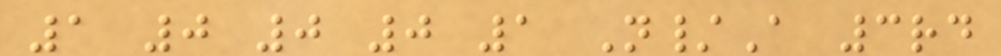1 0 0 0 1 N/A 3rd
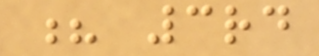? 3rd
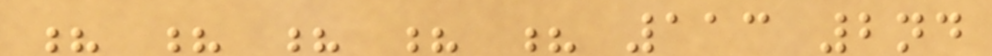? ? ? ? ? 113 2nd
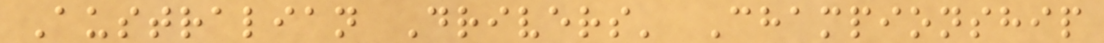Australian Drivers' Championship
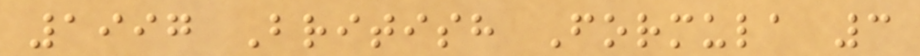1997 British Formula 3
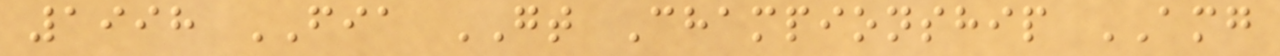1998 FIA GT Championship AMG
